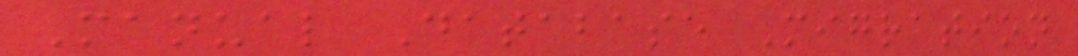Manual Database Migration
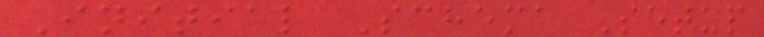Initial Schema Setup
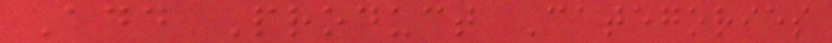Add Product Categories
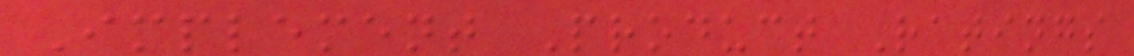Implement Product Ratings
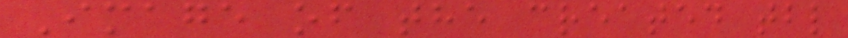Image of the created tbl
